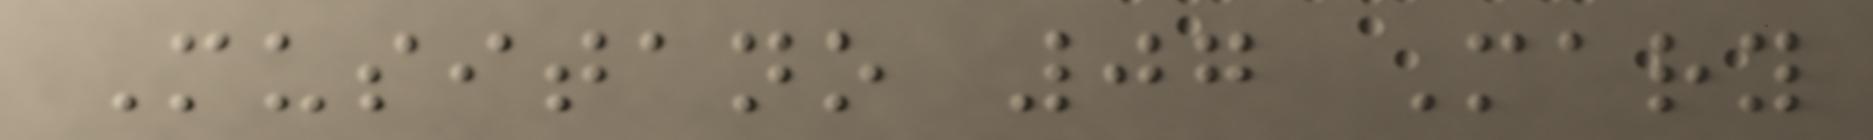Musitano 07 Mary
